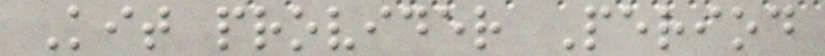Kit provider Period
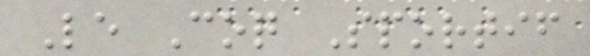Le Coq Sportif
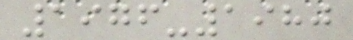1976-1980
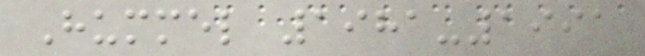Hummel 1981-1991
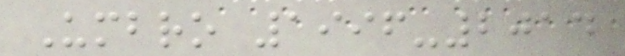Umbro 1996-2014
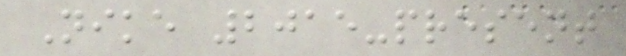Nike 2015-present
